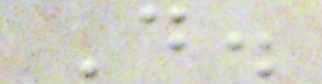D.
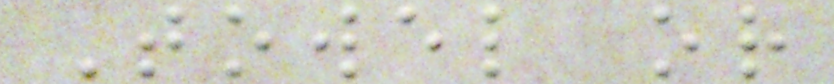Towel or
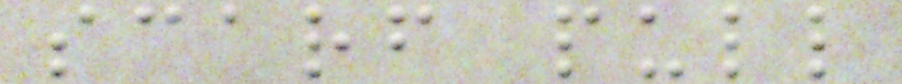scarf pull
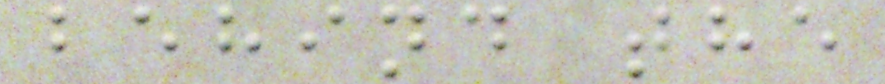behind the
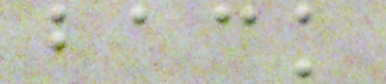back
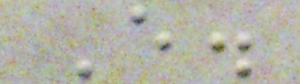E.
